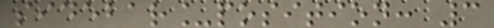sidebar_position: 3
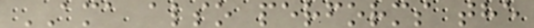AMA also performs the
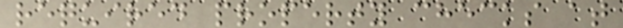required property checks at
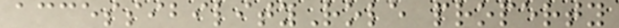accessibilityRole property
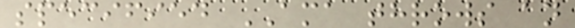specified AMA throws an
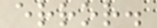error.
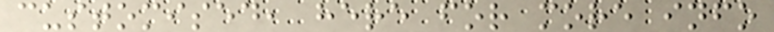customised, here for more info
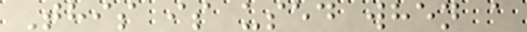This is used when a
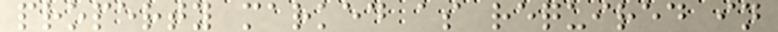property marked as required in
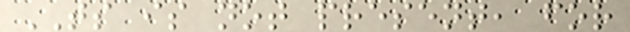TS is not present, for
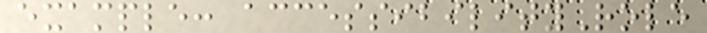example: accessibilityRole
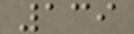139
